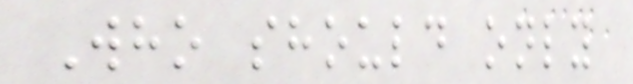Who should only
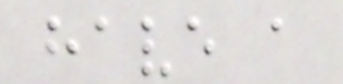have a
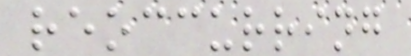reoccurring
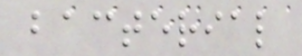bacterial
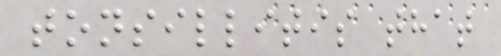tonsillitis that
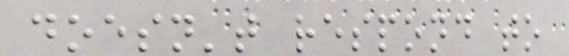doesn't respond to
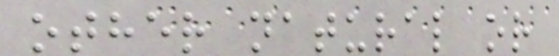other natural or
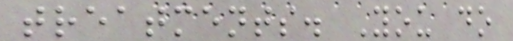treatments. You do
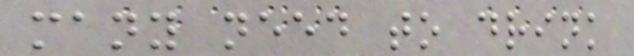many need to drink
